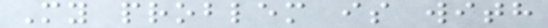My problem is with
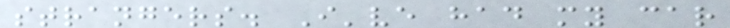strangers. I've had my car
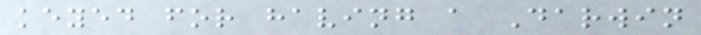keyed for having a Darwin
